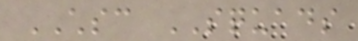CHSC SQUADS
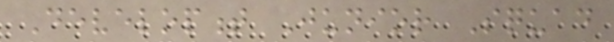Development Junior Squad
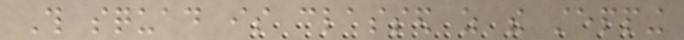This squad is classed as the stepping
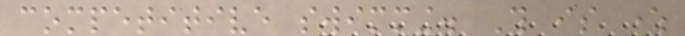competitive swimming. This is where
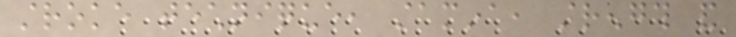stroke technique, stamina, strength and
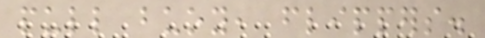pull buoy, flippers.
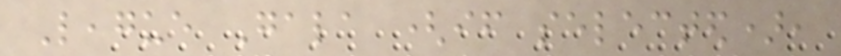League Gala (if selected),
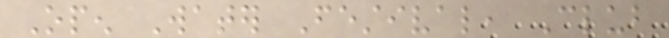Open Water Festival, Club
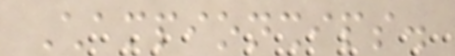Championships.
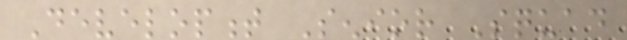Development Senior Squad
